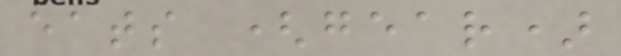eats (gear)
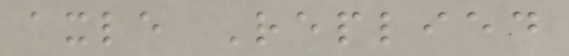axle Replied
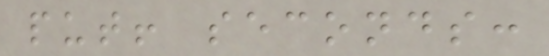put! seconds:
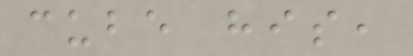cube his,
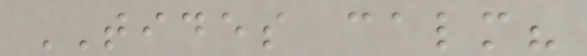TIDES calm?
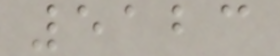5123
